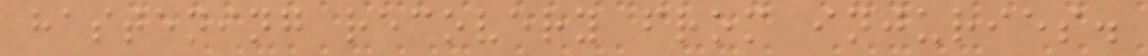hastening recovery from injuries.
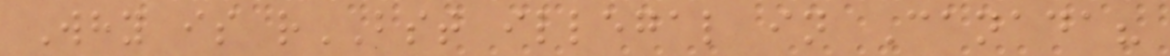Why is rBST illegal in Canada?
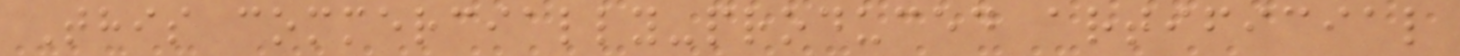This commercially-produced artificial
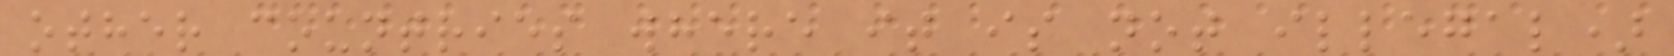other countries where it is not illegal)
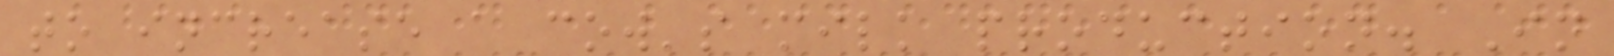to increase a cow's milk production. In
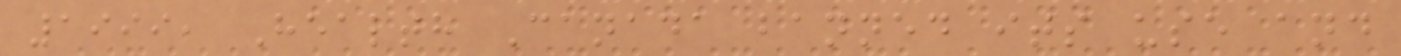1999, Health Canada banned its use and
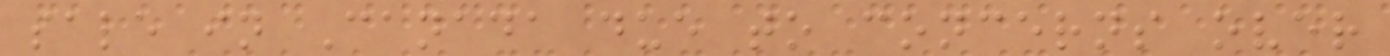sale in Canada due to concerns over
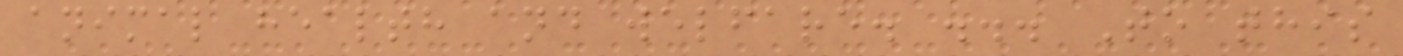animal health and welfare. ... To this
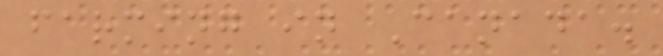farming in Canada.
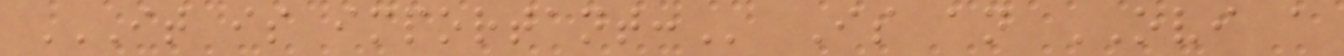IT IS IMPORTANT: Is an OVI a
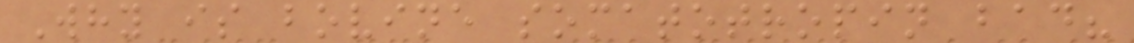Why is bovine somatotropin bad?
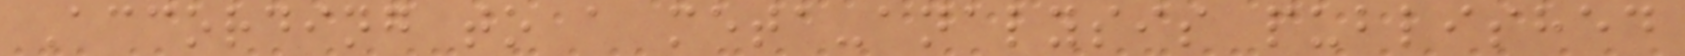According to a meta-analysis published
